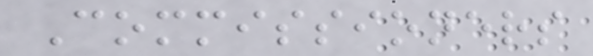Commissioners
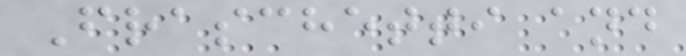Fraschetti and
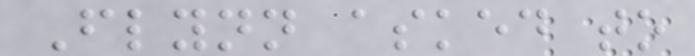Flynn asked to
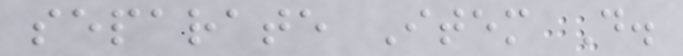separate Item D.
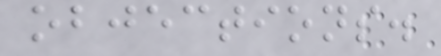objections.
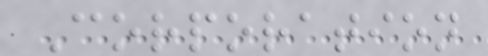Corporation
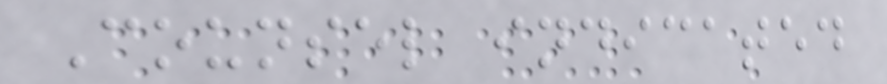Counsel indicated
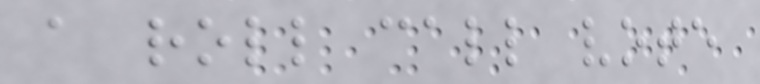a roll call vote
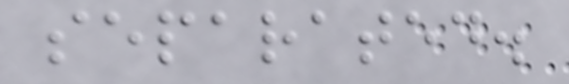separated.
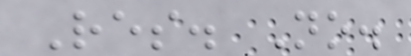Res. No.
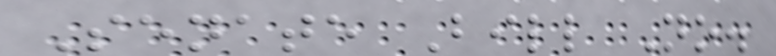Senate Bill No.
